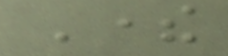There
